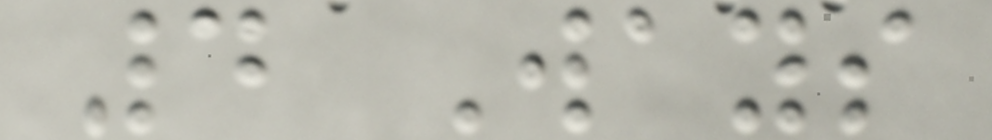4 Ways
